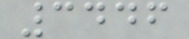3446
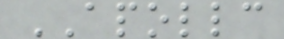APOLLC
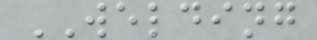WELDING
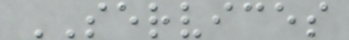SERVICES
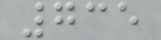735
